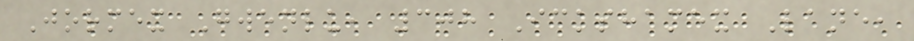Jormex Gwenlu, 308 Ickshamex Lane,
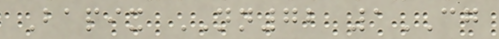Bapix NN72 1CG
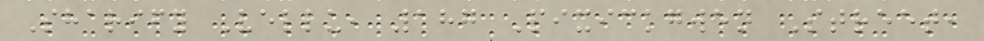Sharify Vellu, 187 Pixickgwen Street,
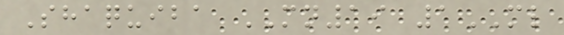Shaquiba MN19 1ML
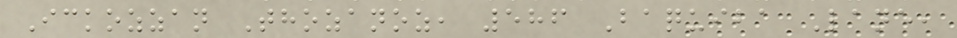Ickozzan Thozanoz, 586 Baquiba Lane,
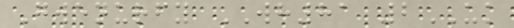Gwenurfy WH81 2UK
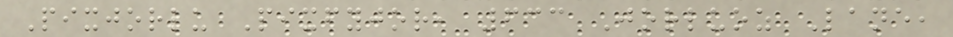Pixjorlu Pixfyjor, 633 Jorluoz Lane,
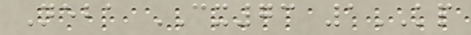Neba CX73 1KP
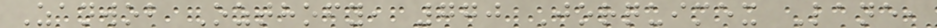Zanwob Ozthofy, 770 Jorquimex Lane,
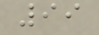99
